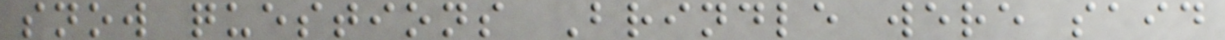snow questions Brindle were said
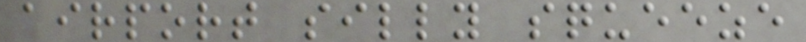airport silly squeeze
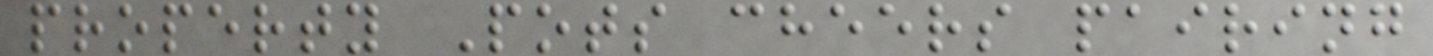property Pots cheers pairing
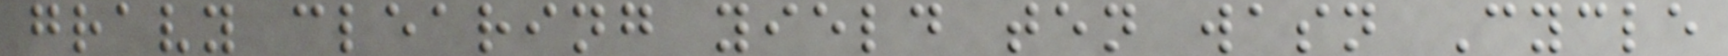gravy clearing yield ten wasn Cycle
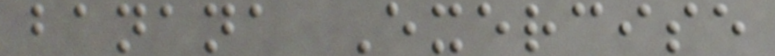banana Exercise
